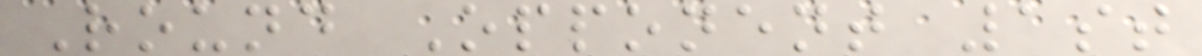Round Opponent 1st
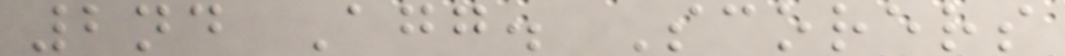2nd Agg. Scorers
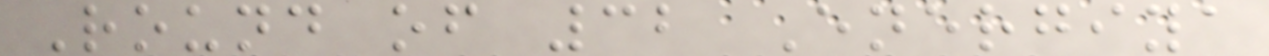Round of 32 Energiya
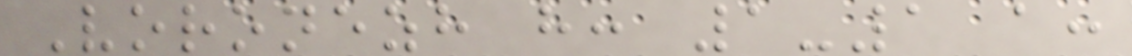Voronezh h: 1-1 a:
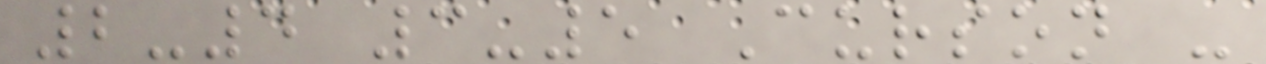2-4 3-5 Curson -
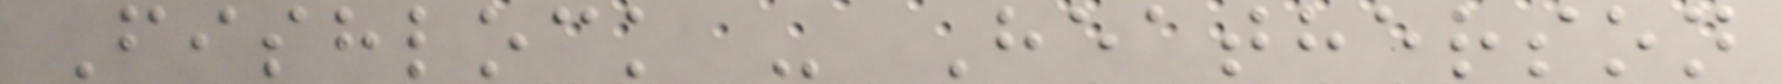Fishlock - Heatherson
